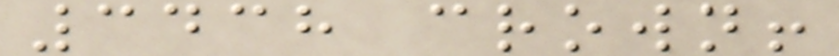3438 crown!
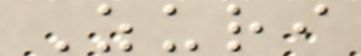Zuri
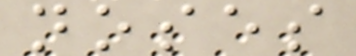noses
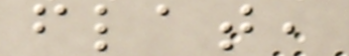flat,
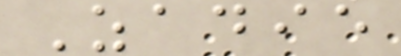Zadie
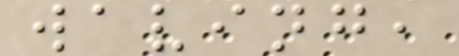waving,
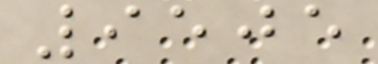9505
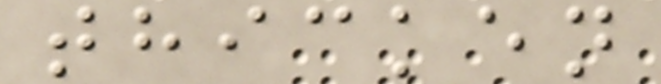thicken
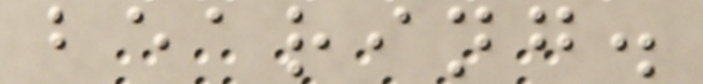bearing.
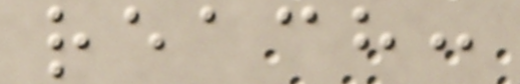reach:
